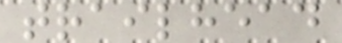trailhead
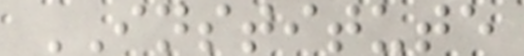INSTITUTE
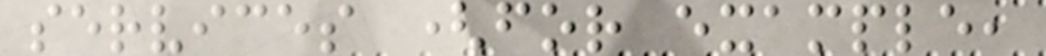services (for example,
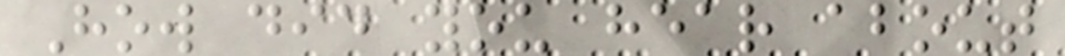How did you hear about
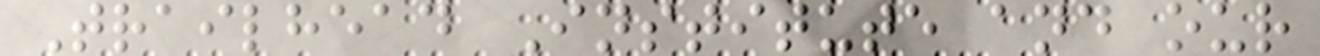Trailhead Institute and our
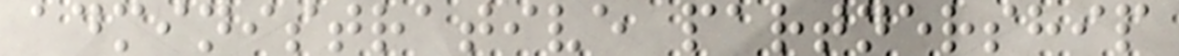administrative partnership
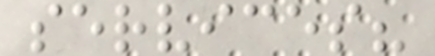services?
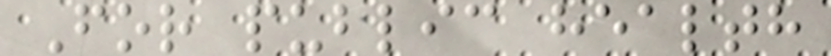For public health
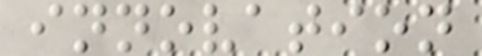innovation
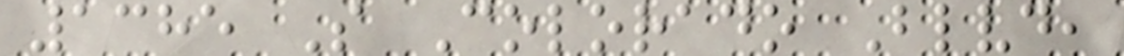1385 S Colorado Blvd,
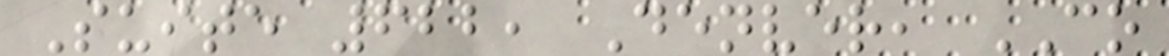Suite 622, Denver, CO
